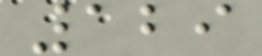129
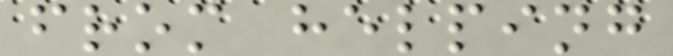from helping
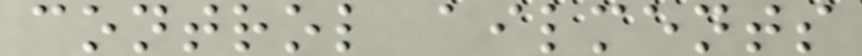control ailments
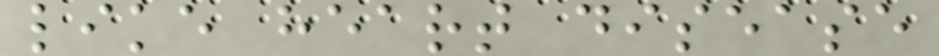like heart disease
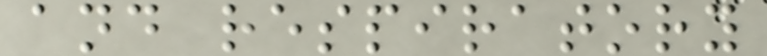and respiratory
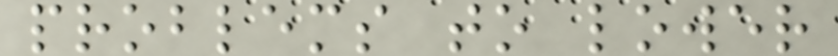problems to lower
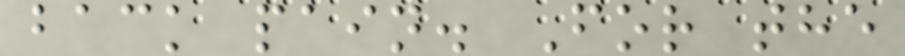back pain. For the
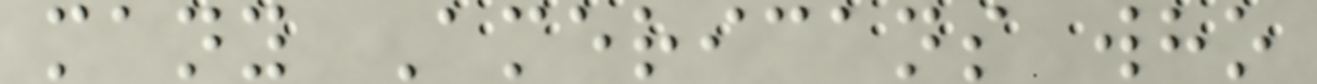many Americans who
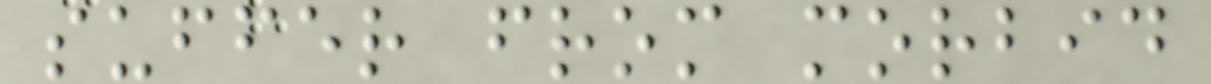suffer from morbid
